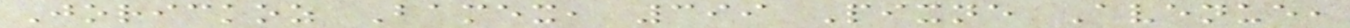Jorickoz Bamex, 399 Pixne Avenue,
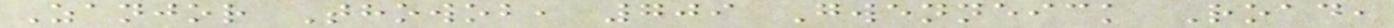Zanjor Thowob, 709 Gwenneick Road,
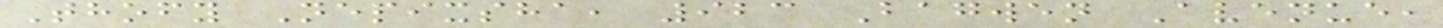Thofy Nepixsha, 923 Bagwen Avenue,
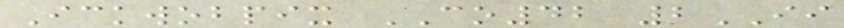Ickwobpix CO42 2II
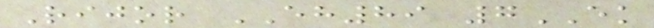Rijor EH89 7EK
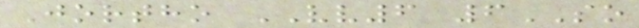Jortho VV6 6SO
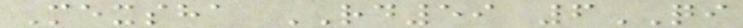Mexsha RD59 6QI
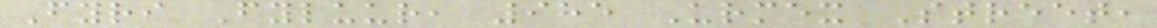Fyri Fyluur, 985 Urmex Street,
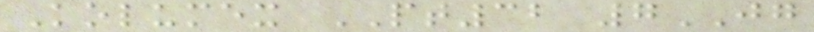Kolumex PT32 7JG
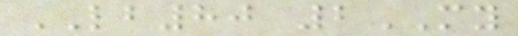LB80 2MY
